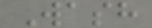Wash
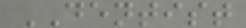DENTIST
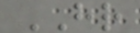HR
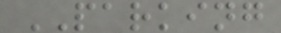PARKING
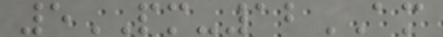5PM-12AM
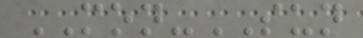MON-SUN
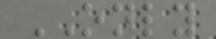ONLY
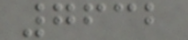7632
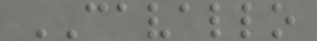CAVALLO
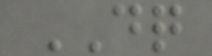DQ
